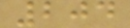204
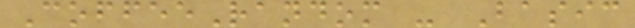CoffeeRandom - Basic
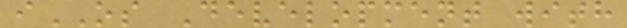iOS Development with
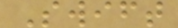Swift
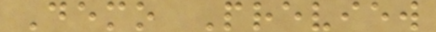Demo Preview
